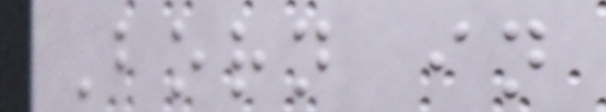Born in
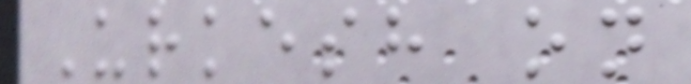Urkesh on
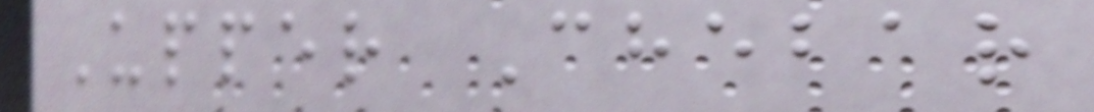Upper Chebar
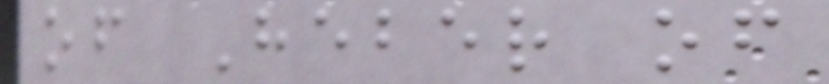of Heber of
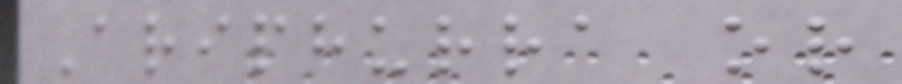Ariphurra or
